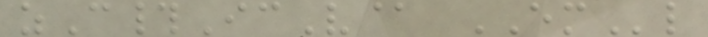zC#IcV@ EMl
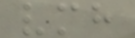vmh
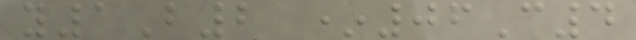y1B2 *06C4
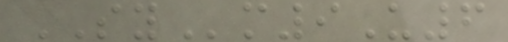SYm9U6
